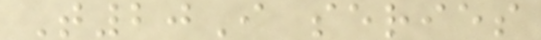T20I series
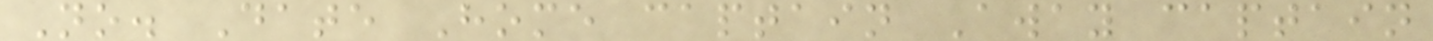No. Date Home captain Away captain
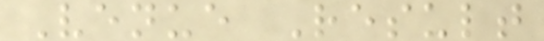Venue Result
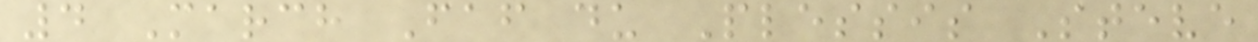4 March Faf du Plessis Steve
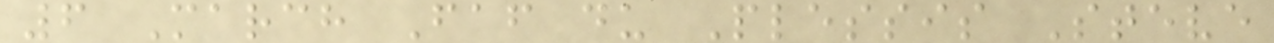6 March Faf du Plessis Steve
